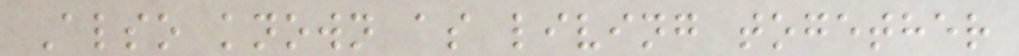Also known as living together
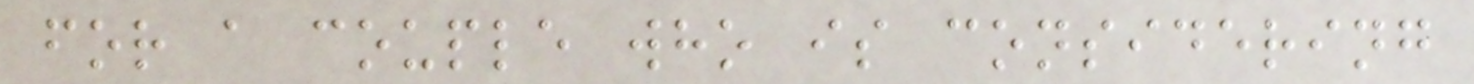for a couple who is considering
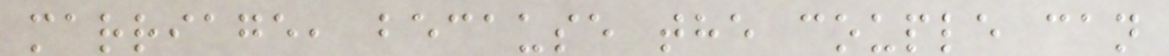marriage, because the couple can
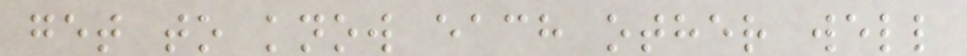get to know each other well
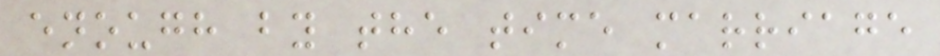enough by the time marriage
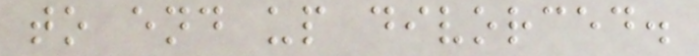to end up divorced.
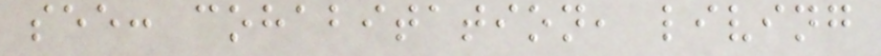see: cohabitation, living
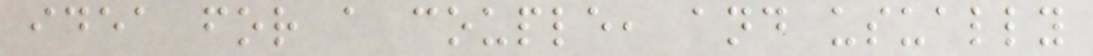idea for a couple, and usually
